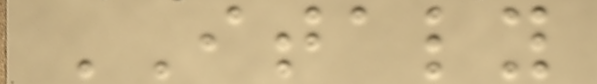ITALY
